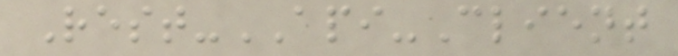Rest-API-Client
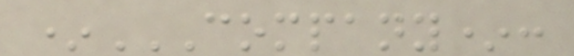*COMPANY*:
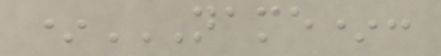*NAME*:
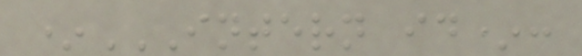*INTERN ID*:
